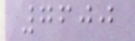7600
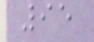95
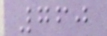760
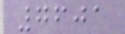7601
